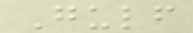Gulf
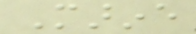Marine
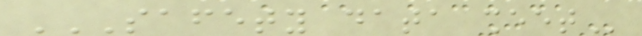SAFETY DATA SHEET
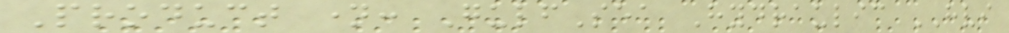Product name: GulfSea Hydraulic HVI
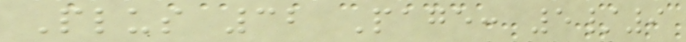Plus 32 Page: 5/9
